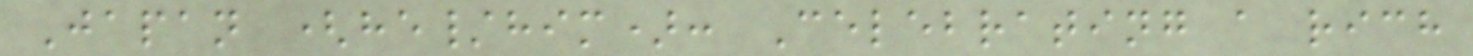Japan (he/him): Celebrating a rich
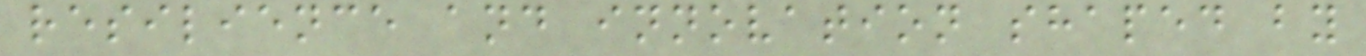resilience and innovation shaped by
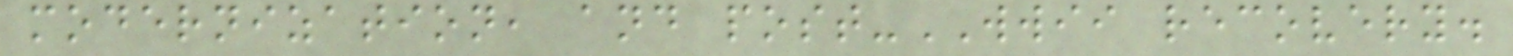modernization, and post-WWII recovery.
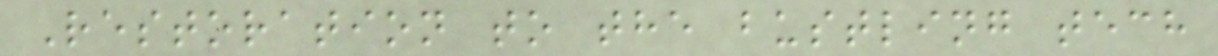Restoration to the bustling tech
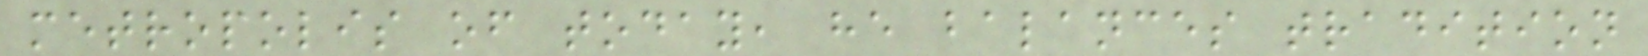metropolis of today, he balances tradition
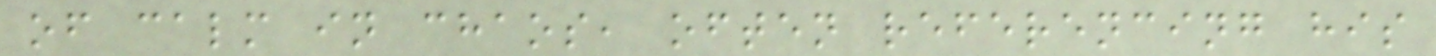of calm in chaos, often referencing his
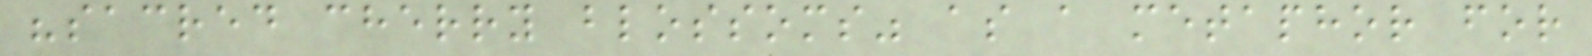"sacred cherry blossoms" as a metaphor for
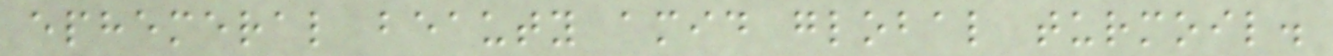ephemeral beauty amid global turmoil.
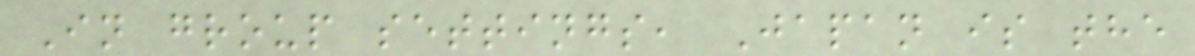In group settings, Japan is the
